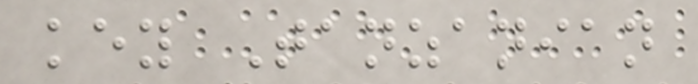key Tanzanian
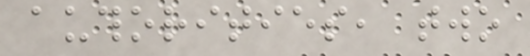authorities, two
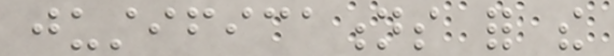justifications for the
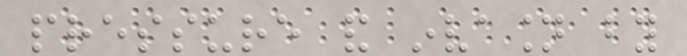pressure and invasion by
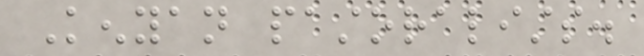Kenyan pastoralists.
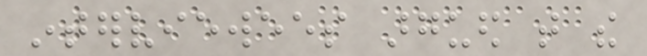interviewees argued that the
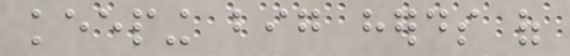keeping big herds of
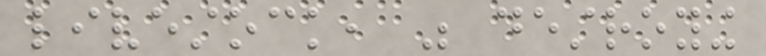livestock, was destroying
